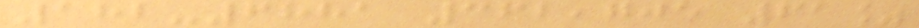182-6881 362,705 61%
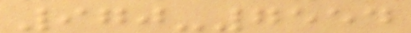970-7554
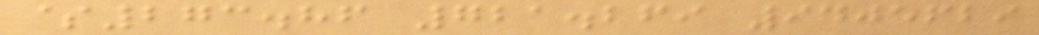$273.86 721.269 9405629
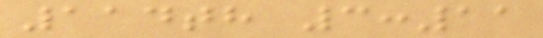114th 3:11
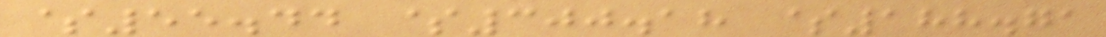$55.44 $300.18 $188.71
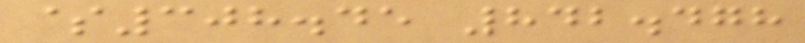$308.45 842.478
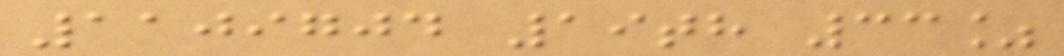1109704 19th 33%
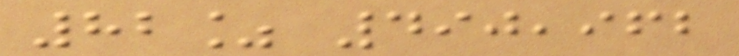82% 490,962
